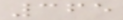365
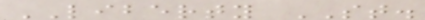LIBERTY ST.
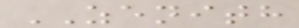ZENITH
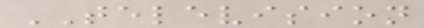TELEVISION
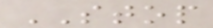STOP
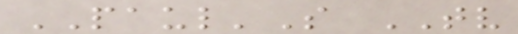PAUL'S TV
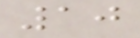10
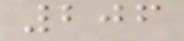206
